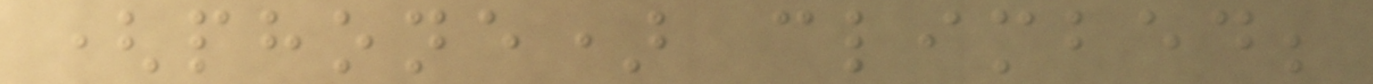(phone) climbed;
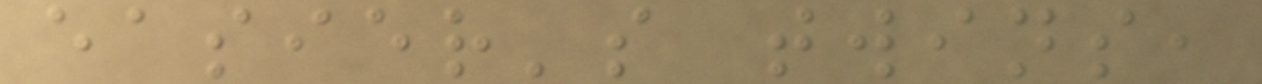easier's twins,
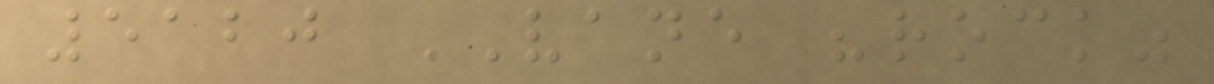5120 VANE "rock"
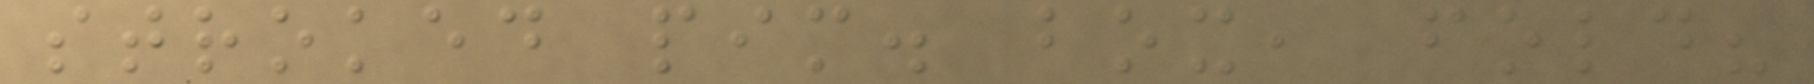stroked pim. box, fold?
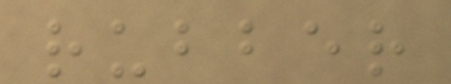rubber
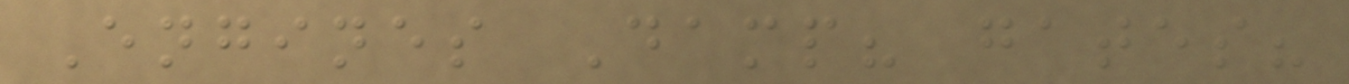Engines Damp? gates?
